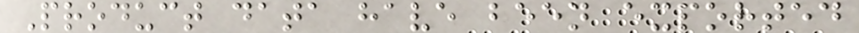Product data have been exported
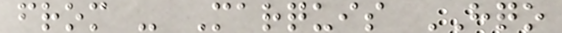from - Marquis HQO
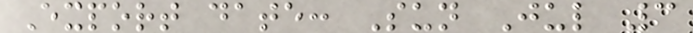Export date: Sun Jul 3
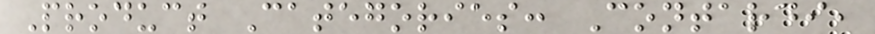Product Categories: Contardi,
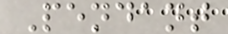Pendant
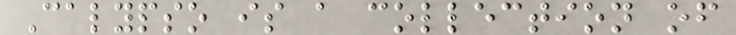Calypso is a collection of
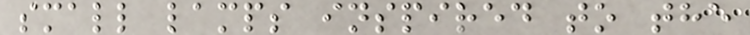small lamps inspired to the
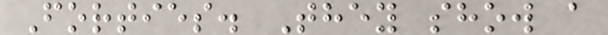Forties. They show a
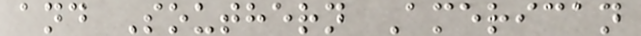and Southern American
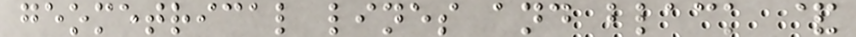geometrical lines and black &
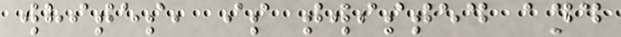whites, is twisted and
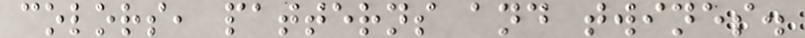colors, patterns and twines.
